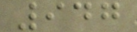947
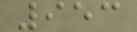953
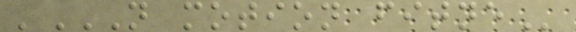'N MOTION FITNE
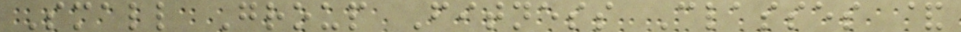Small Group Fitness Classes &
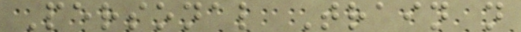Personal Train n
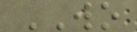WO
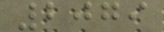2079
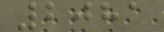2081
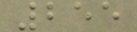255
